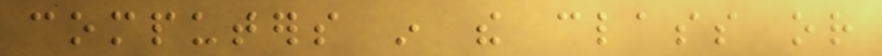computers in the class or
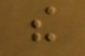the
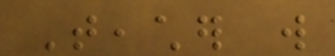Teacher will
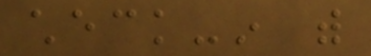check-in with
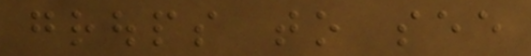groups to see
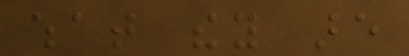what they are
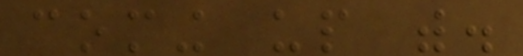coming up with.
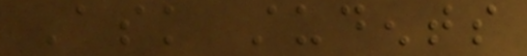Ask students
